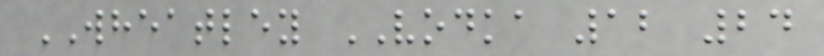WHEATLEY VODKA 12 24
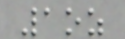1oz
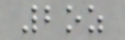2oz
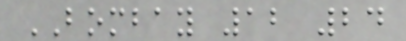BOMBAY 12 24
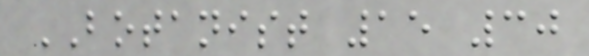BOTANIST 15 30
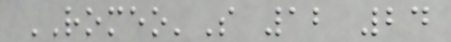ROMEO'S 12 24
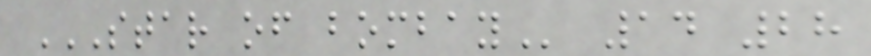STAR OF BOMBAY 14 28
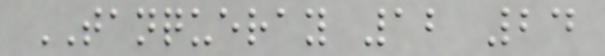TANQUERAY 12 24
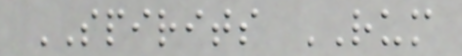SPIRITS RUM
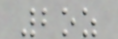2oz
